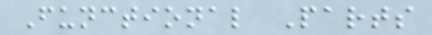Functional Parts
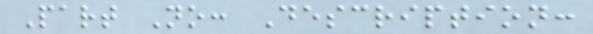Part No: Description:
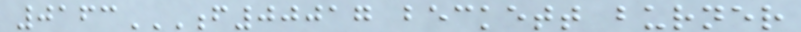0163F00017 BECKETT BURNER
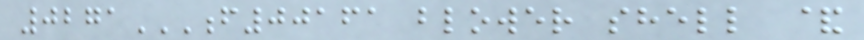0271F00161 BLOWER SHELL &
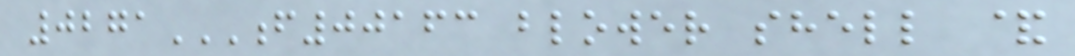0271F00163 BLOWER SHELL &
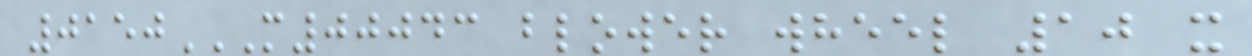0150M00043 BLOWER WHEEL 10 X
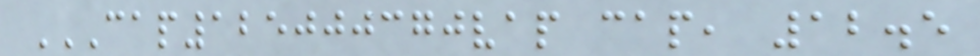CAP125000370VAP CAP, 12.5
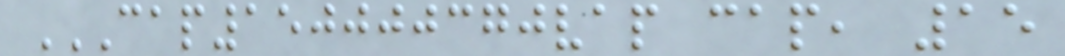CAP150000370VAP CAP, 15
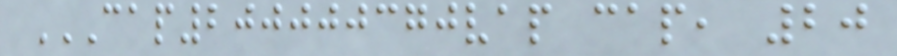CAP200000370VAP CAP, 20
